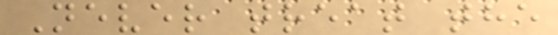Never treat the
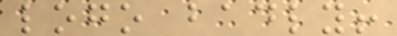logo badly!
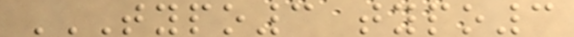TYPO3 TYPO3
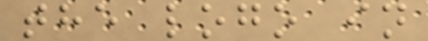the logo in
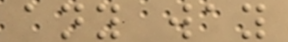any way
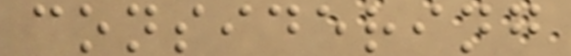considering
